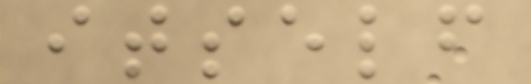itself
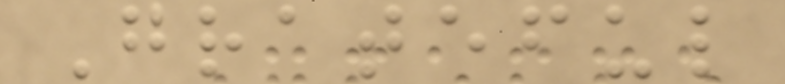Grateful
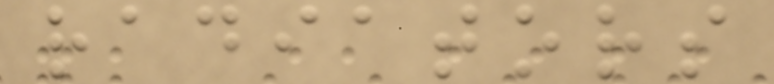radiators
